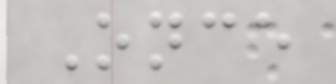Once
